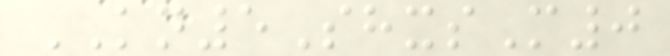KN5ShxsM0
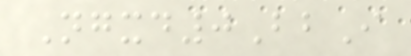Ngxd0BbI
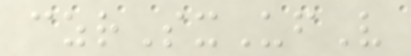czrSxUfV
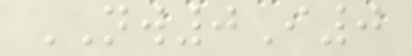NW0I0
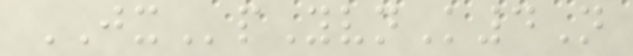JXpYvnK4N
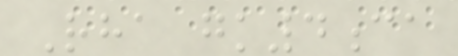Rha gk4ca
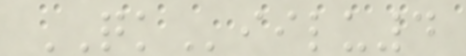QKiilu4
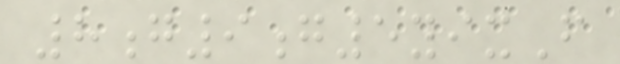8g9g5yixF
